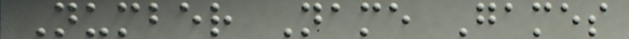Number Name Games
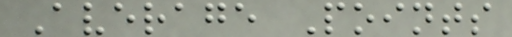Average Points
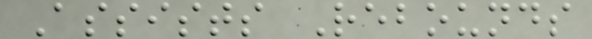Assists Rebounds
